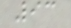93
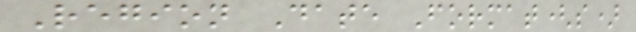Region Date Format(s)
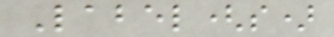Label(s)
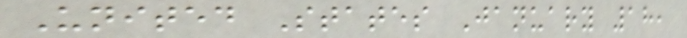United States January 18,
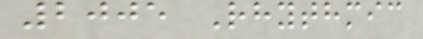2005 Rhythmic
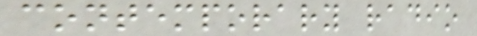contemporary radio
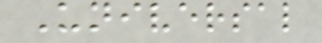Universal
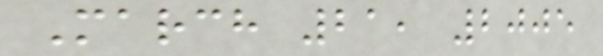March 21, 2005
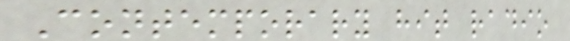Contemporary hit radio
